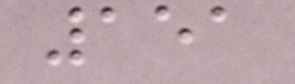151
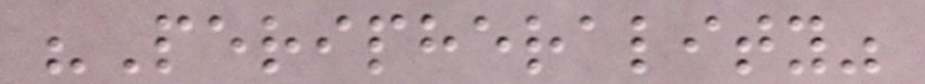"Peripherality"
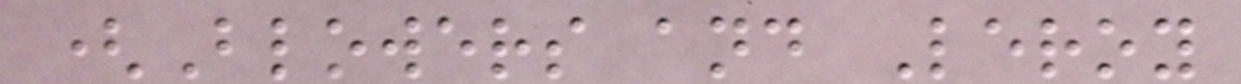(Blowers and Leroy
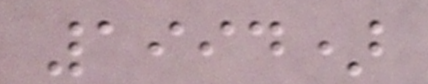1994)
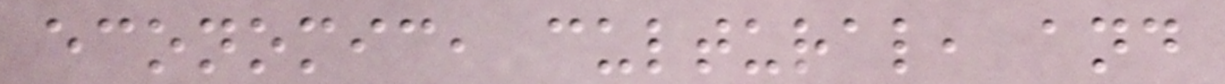economic, cultural, and
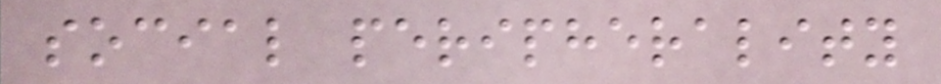social peripherality
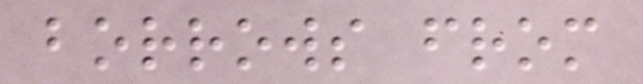borrows from
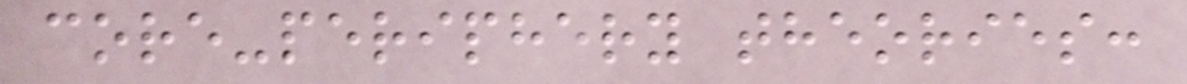core-periphery theories:
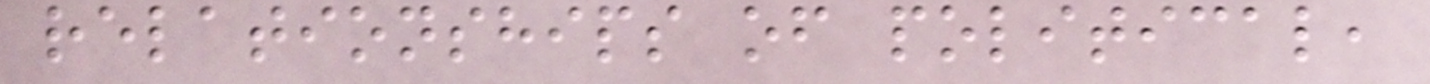relationships of political,
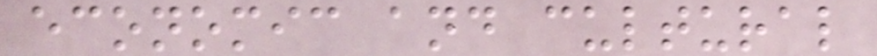economic and cultural
